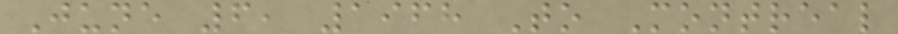June 6, 1968 To Montreal
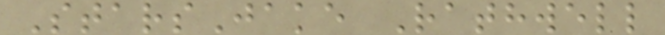StarsJake Rathwell
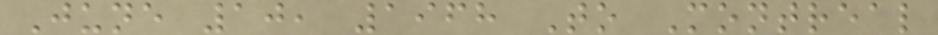June 10, 1968 To Montreal
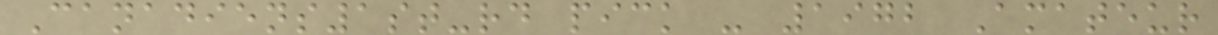Canadiens1st-rd pick - 1972 Amateur
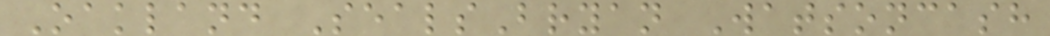Oakland SealsBryan Watsoncash
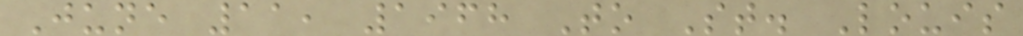June 11, 1968 To St. Louis
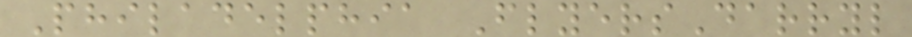Philadelphia FlyersDarryl
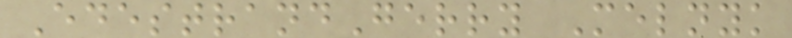EdestrandGerry Melnyk
